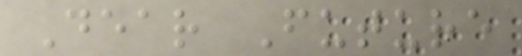Dear Future
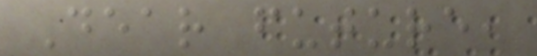Dear future,
